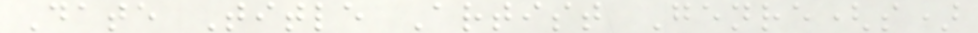Date Title Artist Genre(s)
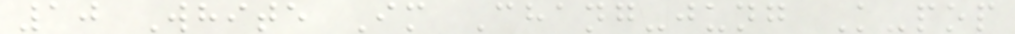10 White Im Chang-jung K-pop
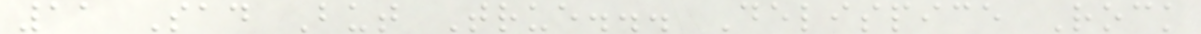11 Sad But True... Delispice Rock
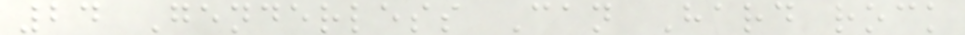24 Genderless Can Hard rock
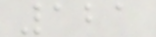121
